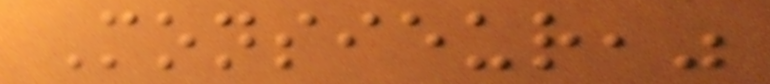Monsieur,"
